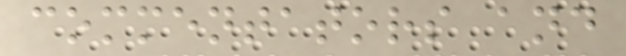commentators and
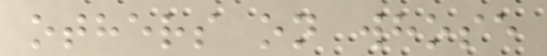others on whose
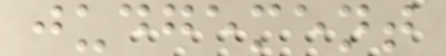judgement
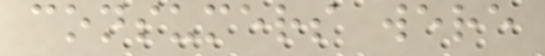consumers were
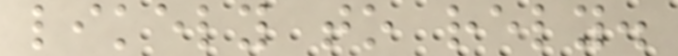likely to rely.
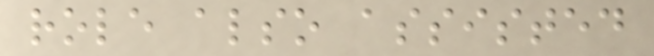role also assisted
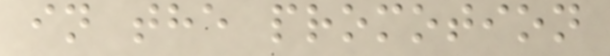in the promotion
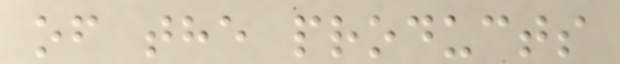of the products
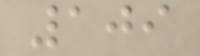109
